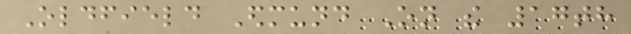Oldfield Edmund On the 17th
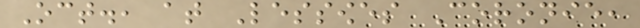Oct., at Lessowes Coronie,
